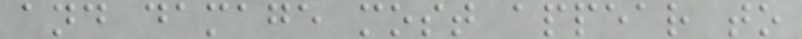and damage most appear to
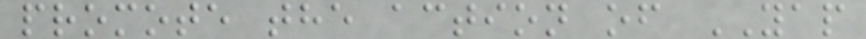promote the action of YAP
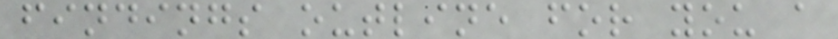findings outline for you a
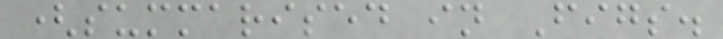(summarised in Figs.
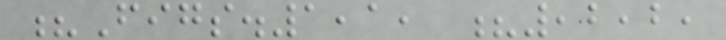?Figs.1,1, ?,2,2,
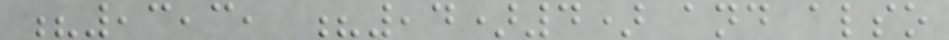?,3,3, ?,4)4) and also
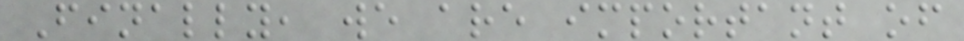Finally, we are important of
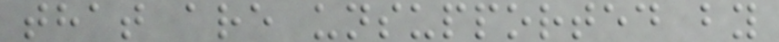that are unsupported by
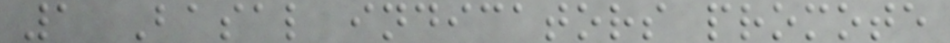1 Basal indicators promote
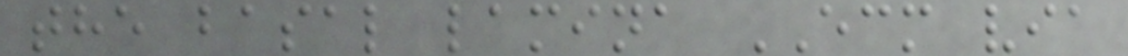the basal lamina ECM via
